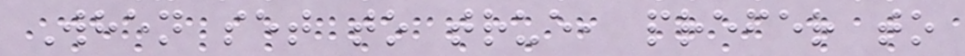When set to true, prefer to
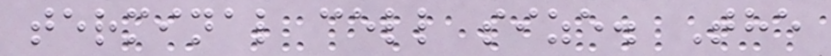terminal cell size. The
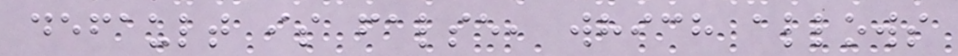default is false, which allows
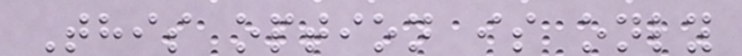This option is only
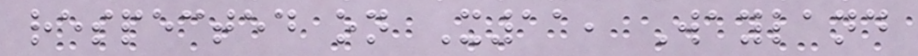respected on X11, Wayland
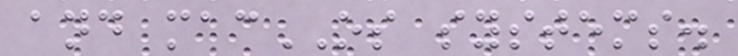and macOS systems.
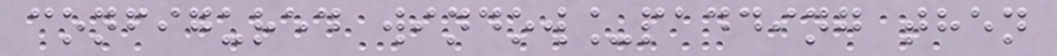configured window_padding then
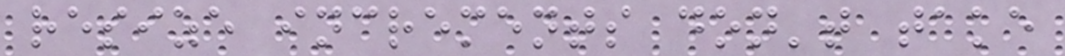resize increments don't take
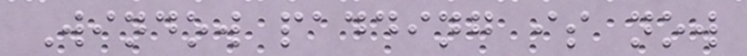Window padding is now
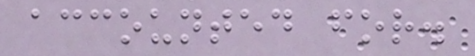accounted for.
